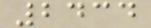2434
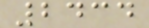2434
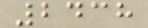2438
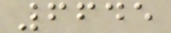6645
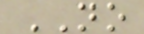NO
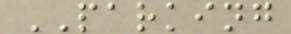PARKING
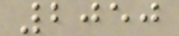2050
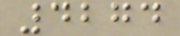4274
